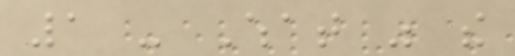1 - What was the
